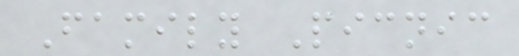Family Picnic
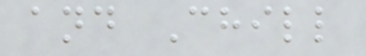and Chill
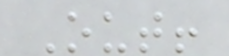Out!
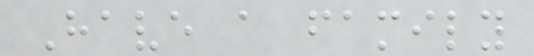Have a family
